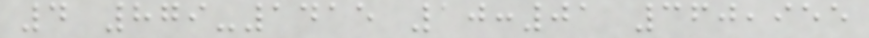4 879-1415 10:01 360,955
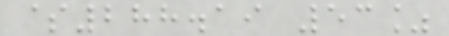$288.19 53%
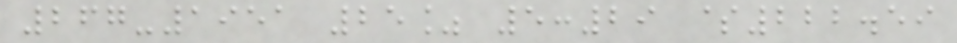267-1951 25% 5:29 $222.59
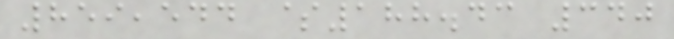859,544 $188.43 340
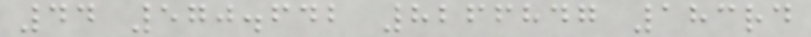44 570.642 8266847 183rd
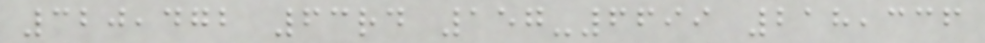320,472 63rd 157-6699 218,336
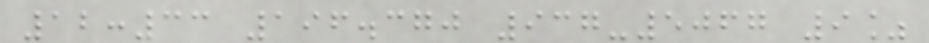12:33 196.370 937-5067 9%
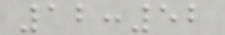12:52
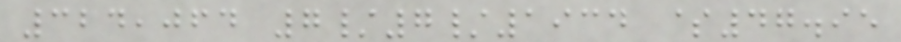324,064 7/7/1934 $47.95
